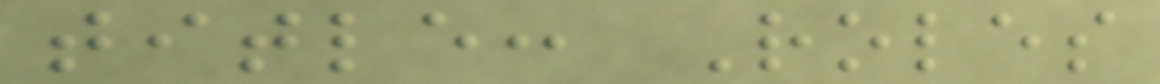title: Roles
